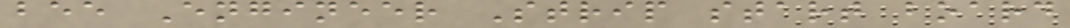bee Engineer Strip start board
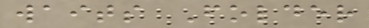waits Folder
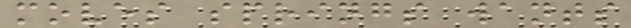moves springs wants
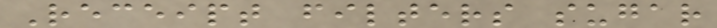Receipt filters sugar
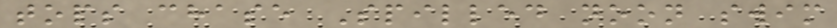tops chase Spilled noon swim
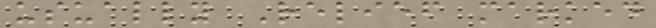usually Relief marked
